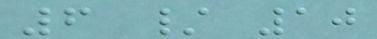6 / 10
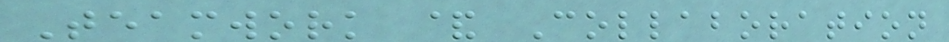Teamwork & Collaboration
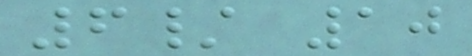6/ 10
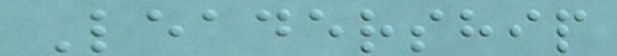Leadership
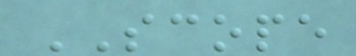SCOPE
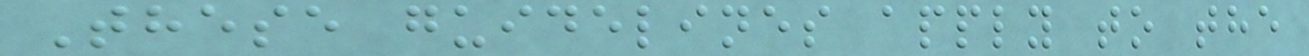These guidelines apply to the
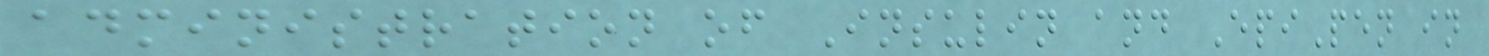administration of Insulin and EpiPen in
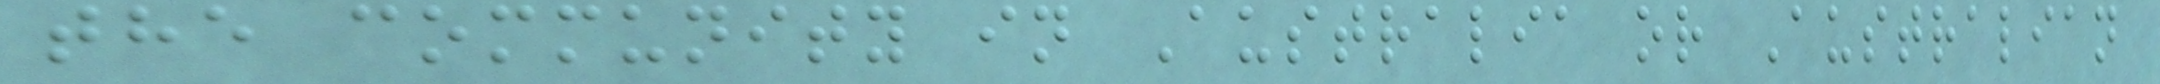the community in Australia or Australian
